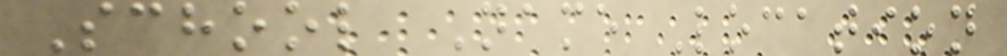School Name Location
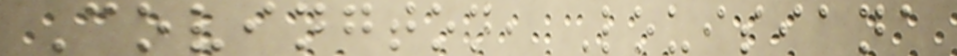Covington, Louisiana
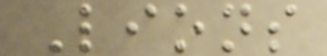Lions
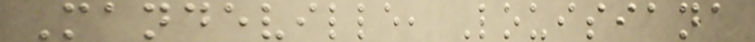Mandeville, Louisiana
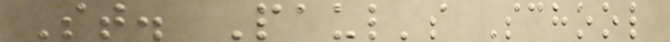St. Paul's School
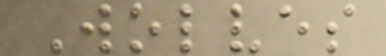Wolves
